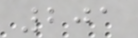201
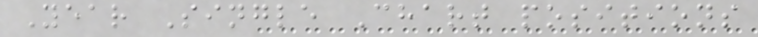Year Single Chart positions
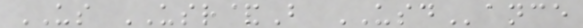US USR&B USDance
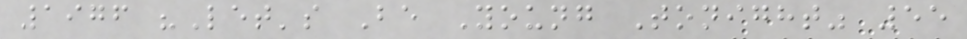1976 "Let's Be Young Tonight" 55
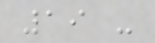19 -
